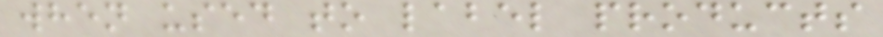when used to label products
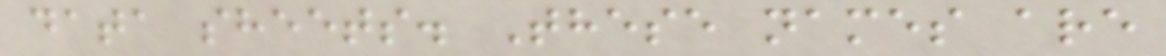data sheets. These names are
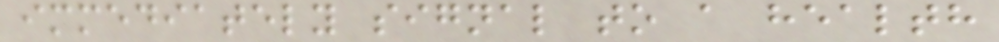immediately signal to a health
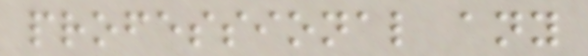professional any
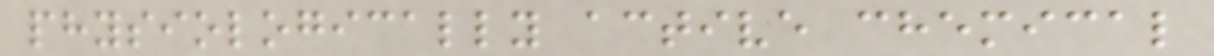physiologically active chemical
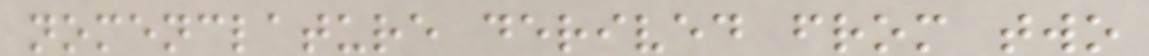nomenclature derived from two
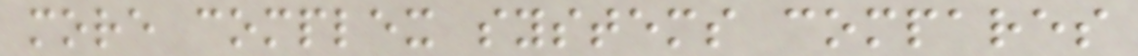more complex systems compares
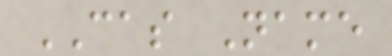CAS Name
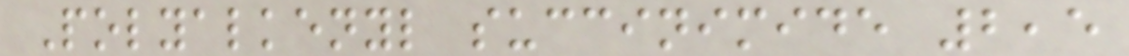Polyalkenyl succinimide 2,5
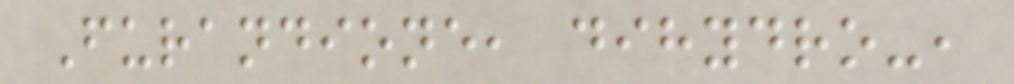Furandione, dihydro-,
